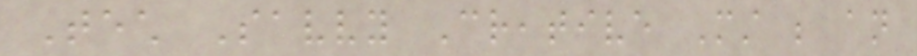Tech Savvy Creative Must be an
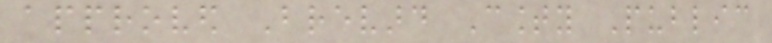approved Brevard County Public
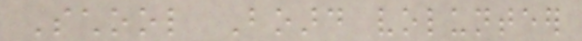School Board volunteer
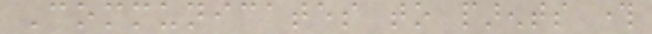Communicates to parents through
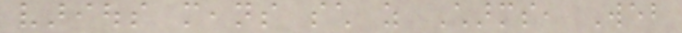various means such as Charms, Web
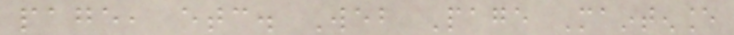page, etc. Web Page Maintenance
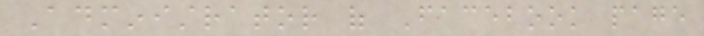Administrator of Facebook page
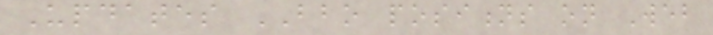Updates BBO positions on Web
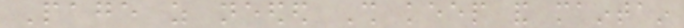Page as needed Shall keep and maintain
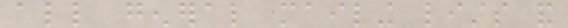all general mailing lists and
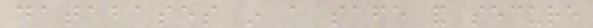databases in a safe and secure
